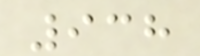938
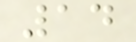14
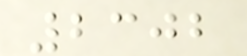2302
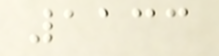1133
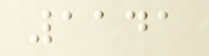1141
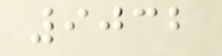9032
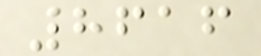8616
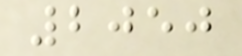2050
